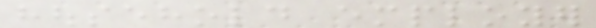household employer
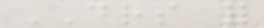DRS for
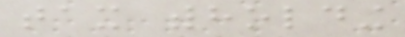tax withholding
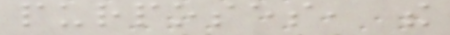purposes, the
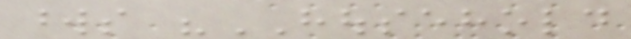words "HOUSEHOLD
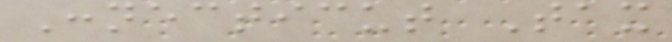Connecticut Tax
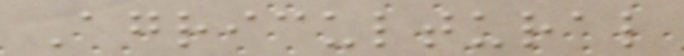Agricultural
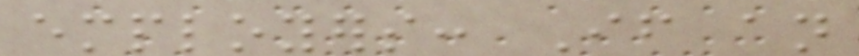employers: If an
